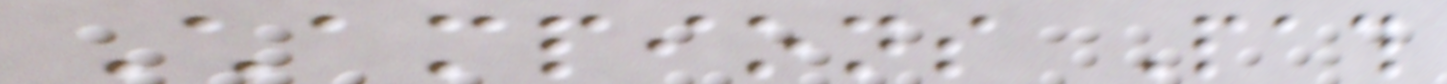Champions Path
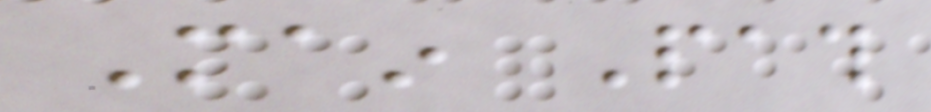Main Path
